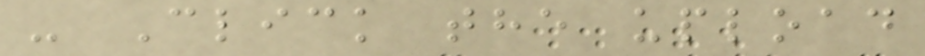- Click the upload
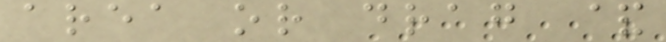area or drag &
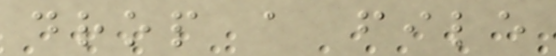drop a file
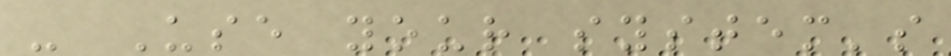- Use your system's
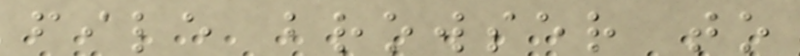file browser to
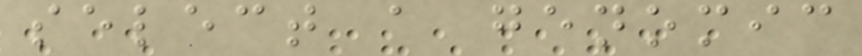select a genomic
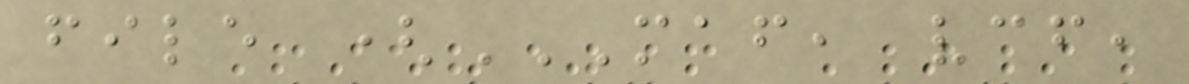file (MAF, VCF,
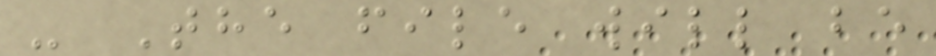- The file will be
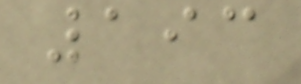193
